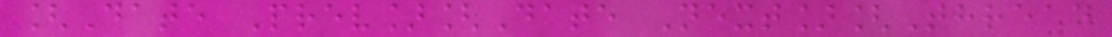[Date Prev][Date Next][Thread
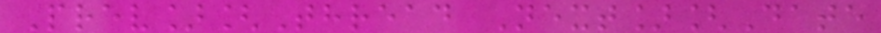Prev][Thread Next][Date
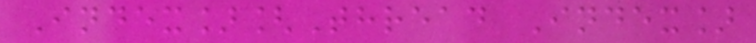Index][Thread Index]
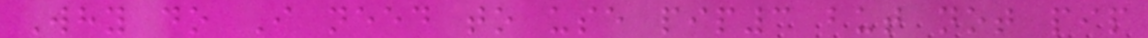Why do I need to use pip3 but not pip
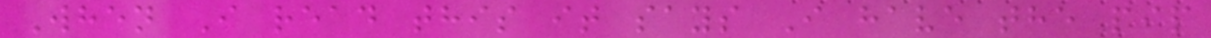When I read this it says I have the pip
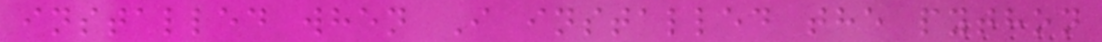installed when I installed the python
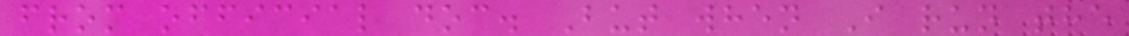from official doc. But when I run the
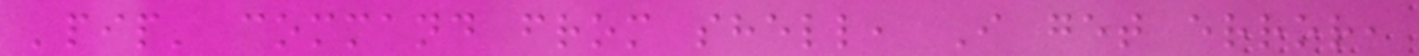'pip' command from shell, I get error,
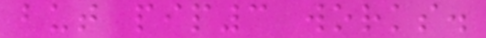but pip3 works.
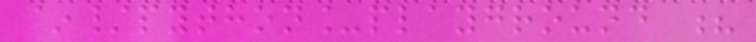~/python_playground ?
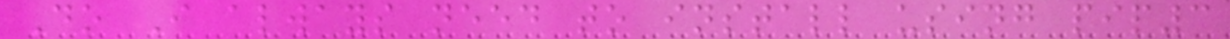Do I always need to install using pip3
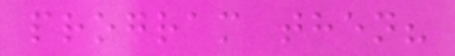program then?
